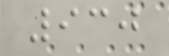930
